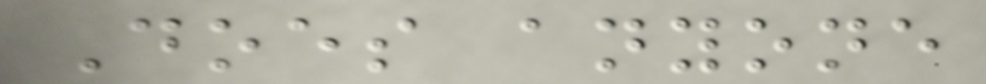Does anyone
